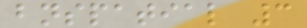bnspatial 3
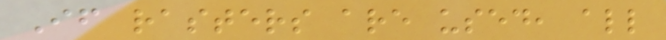If rasters are used, all
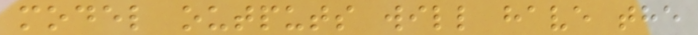model outputs will have the
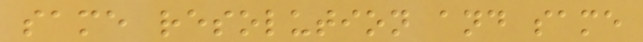same resolution and same
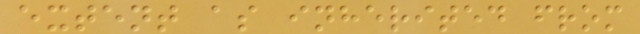extent as inherited from
